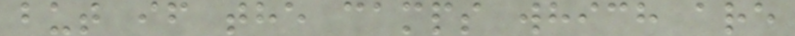but if the camps which are
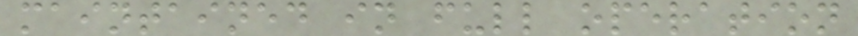maintained in full operation
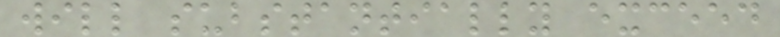will substantially exceed
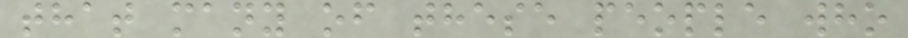that many of these people who
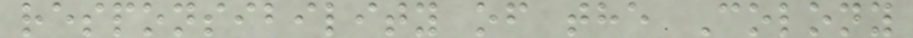responsibility of the Colony
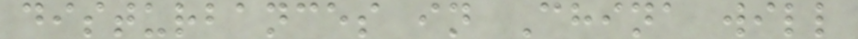disturbances in China will
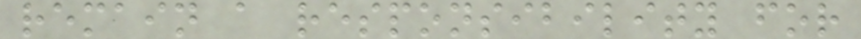remain a responsibility for
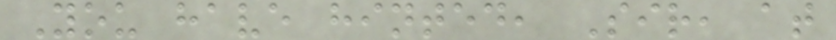You have hinted, Sir, at
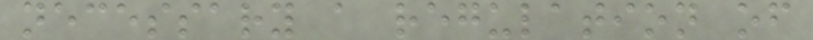necessary a regulation of
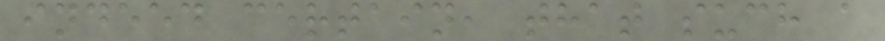indeed certain, that such a
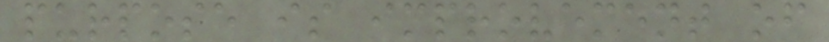purpose is improvement of
